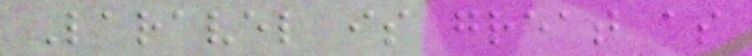Laravel is great as
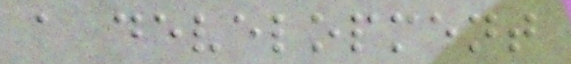a development
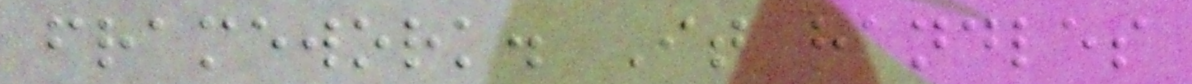framework. It handles
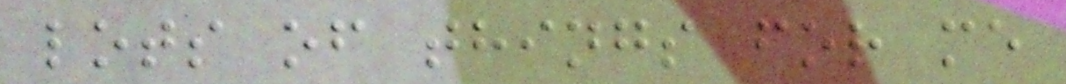lots of things for me
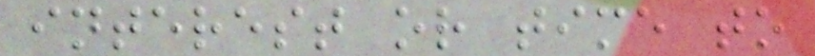interest or time to
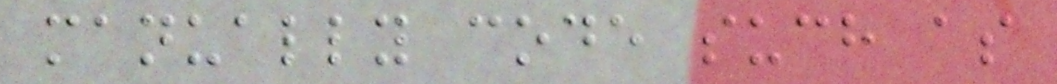manually code such as
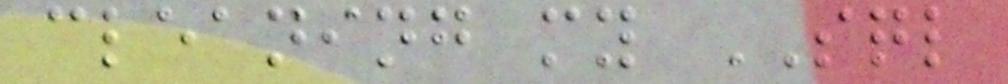cleaning my SQL
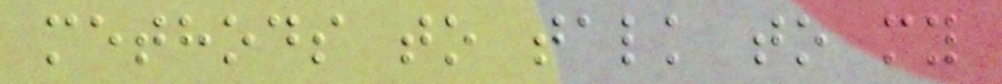methods to talk to my
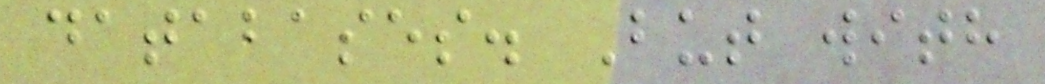databases. But with
